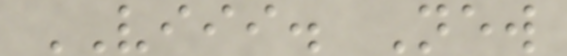VIII. New
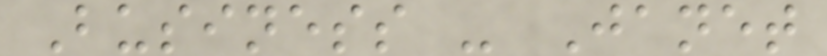Business - Janet
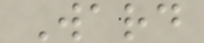Ward
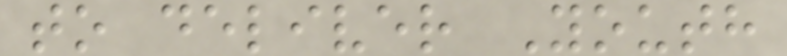to deliver Youth
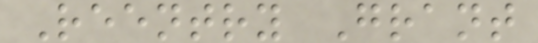Reentry Grant
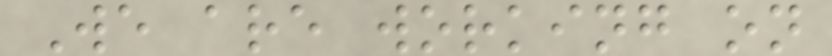We are working on
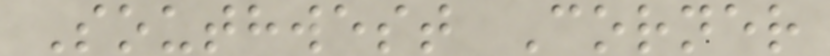Southwest Corner
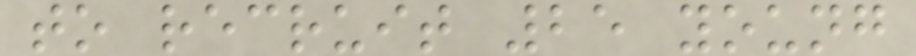to recruit 25 young
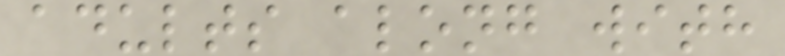adults along with
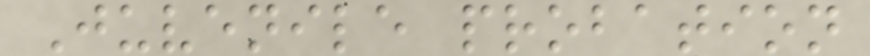Juvenile probation
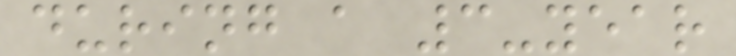during a 3-year
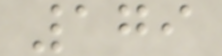179
